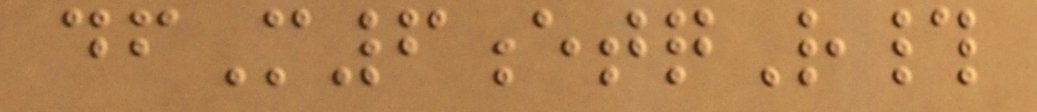dfM6etqR#
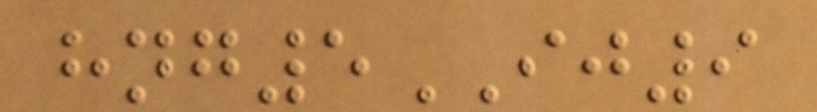hng5IJ9
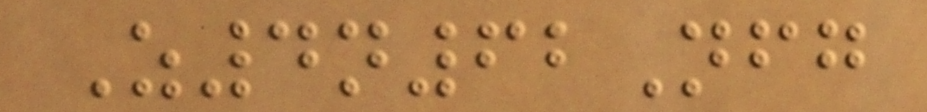Z4n62Nfg
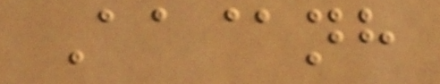Aa@nh
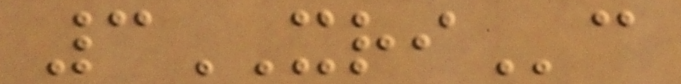3XRIc
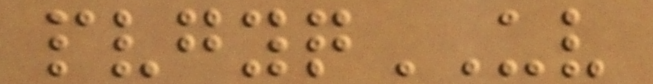pvgyqUV
